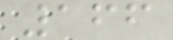166
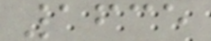1635
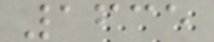1635
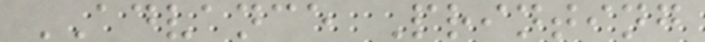ADVANCE Printing
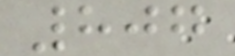807
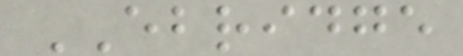EBRIDGE
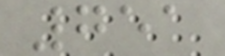751
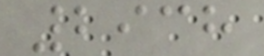2938
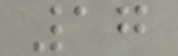17
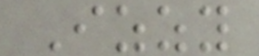Izzy
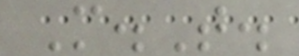M.T.
